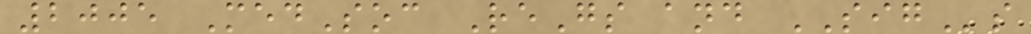2005 MedSoc ReGs and SIGs
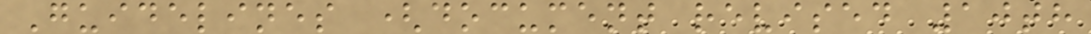Guidelines (document revised 10th
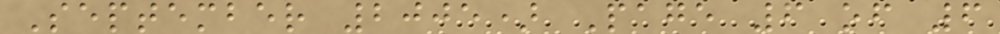September 2005) Page 6 of 6
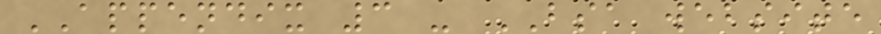APPENDIX 3 - BSA website
